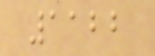1122
